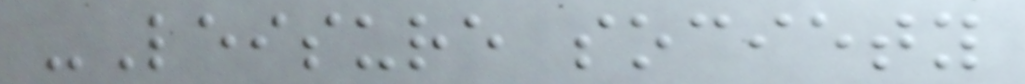-Leisure society
